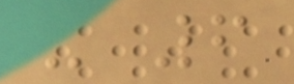- 6
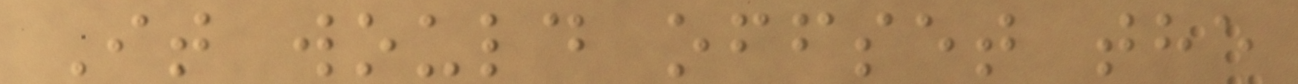It would offset the
